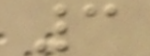3
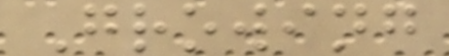Growing
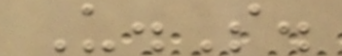U.S.
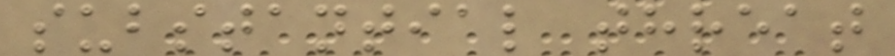substantial threat
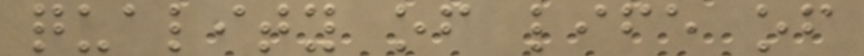quality of life of
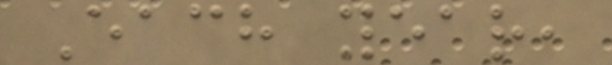Each year,
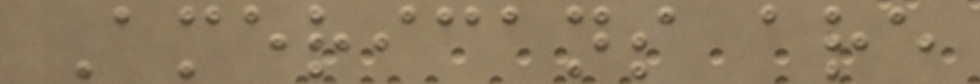Americans are
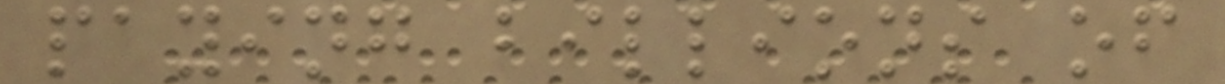paying billions of
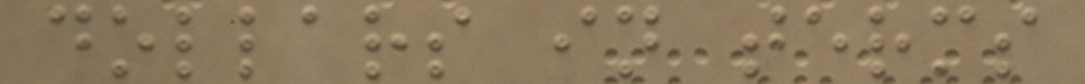dollars in terms
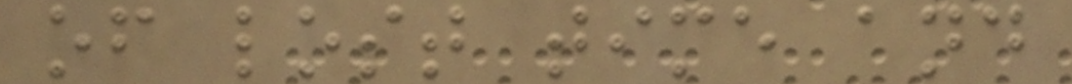of lost time and
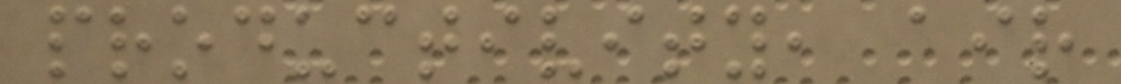productivity, air
